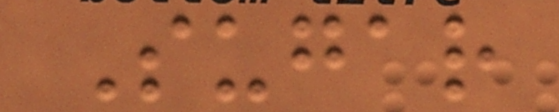Sugar
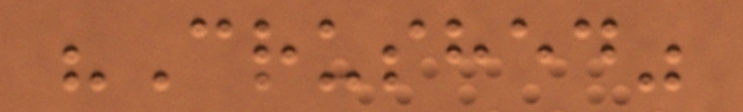"Crushed"
